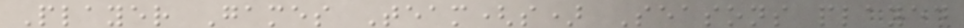Player Games Team(s) Seasons played
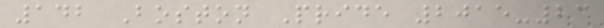142 Boston Pride 2015-23
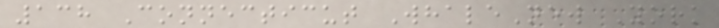138 Connecticut WhaleNew York
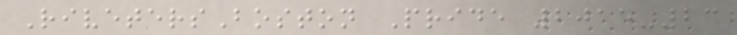RivetersBoston Pride 2015-23
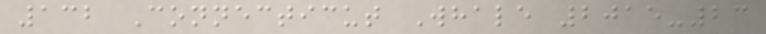132 Connecticut Whale 2015-23
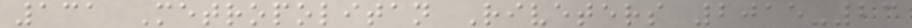131 Metropolitan Riveters 2015-23
